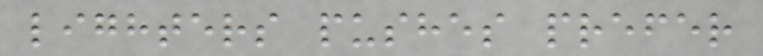lighters pushes prefer
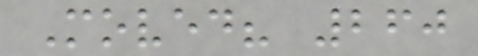Moved? 260
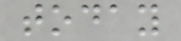today
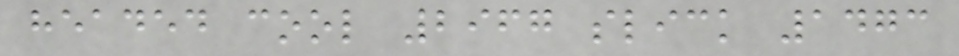headed cool 2967 slick 1473
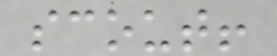scout!
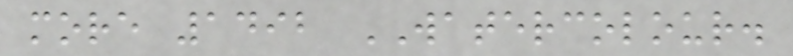more 1492 WATERCOLOUR.
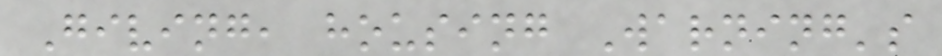Giving, housing Warning's
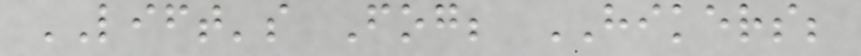LIFT's Fog; HIKERS;
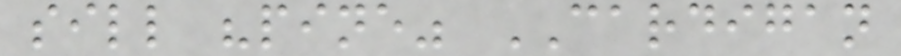sill "pine" CARDIGAN
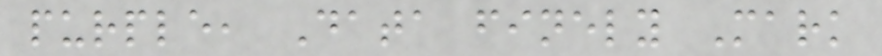purple, Data finely Mark
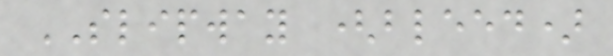SLIPWAY (bleed)
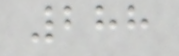288
